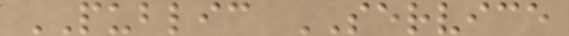PUBLIC SERVICE
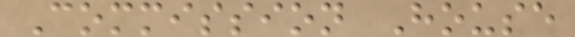Commission House
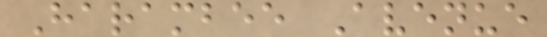Harambee Avenue
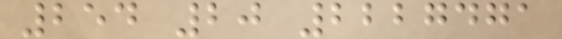254 20 2227471
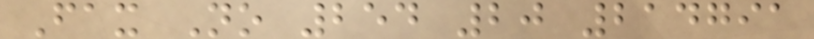Fax No 254 20 214791
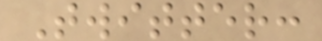Twitter:
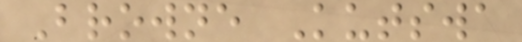Browne Kutswa
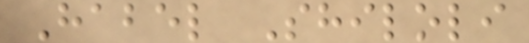Habel Shiloli
